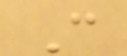C
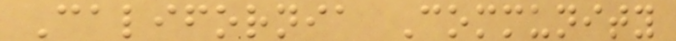California Community
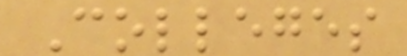Colleges
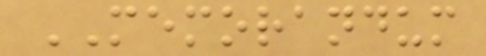MEMORANDUM
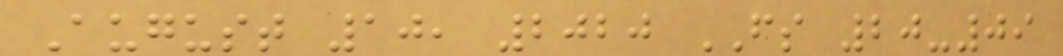August 10, 2020 FS 20-09
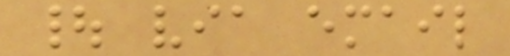| via email
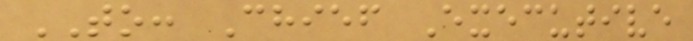TO: Chief Executive
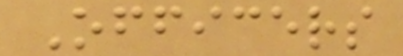Officers
